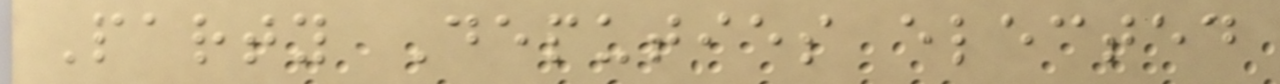Party Deputies elected
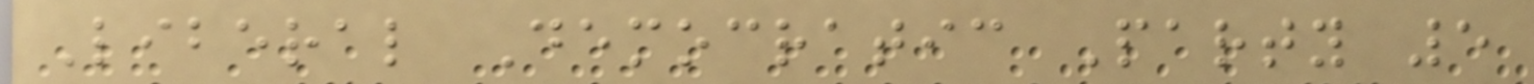Liberal Democratic Party 5
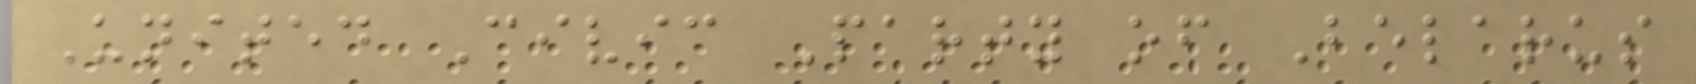United Civic Party of Belarus
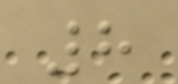8
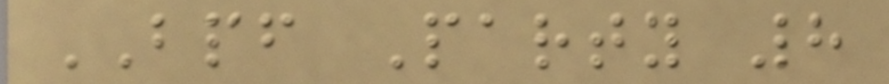BPF Party 8
